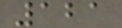121
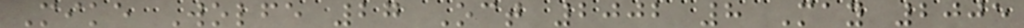Mike Wolfe 27 Oct 2002 8 May 2005
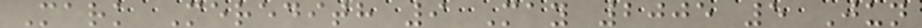Mark Meredith 9 May 2005 5 Jun
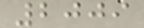2009
